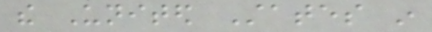the United States in
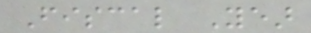Fiscal Year
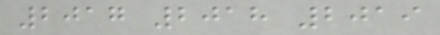2017 2018 2019
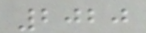2020
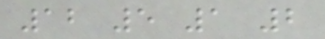12 5 1 2
